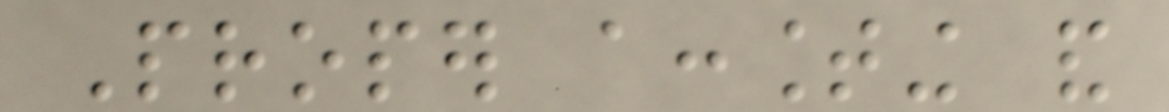Proper accounting and
